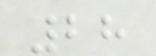28
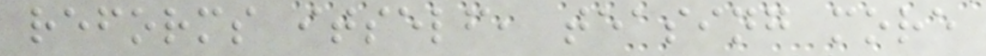reforms itself, teasing more
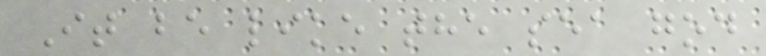It be like the sea god
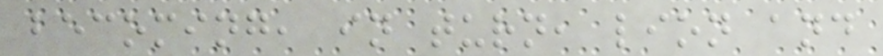becoming, in turn, lion and
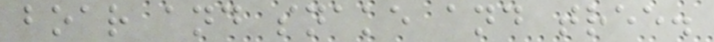boar and snake and tree.
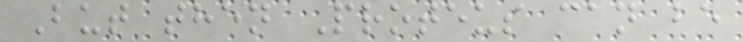But then Proteus can be
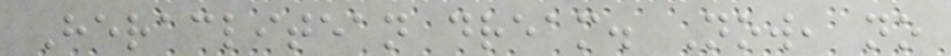Heraclitean dream. Now, no
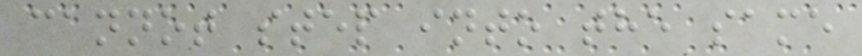cannot step into the same
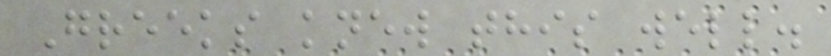Greeks knew this well.
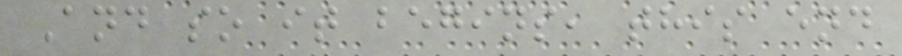And so it begins, this end
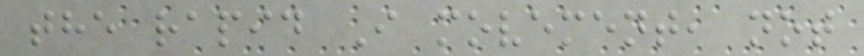the rapid I movement, not
